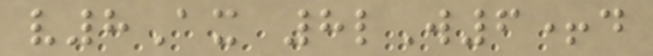v8Ax 8lW6+d
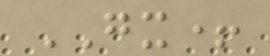GX+
